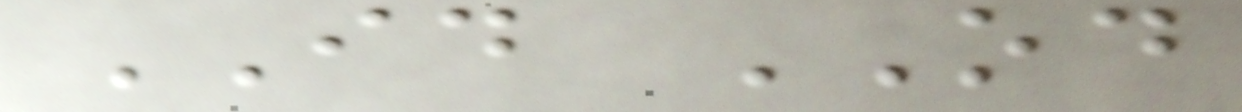ID OD
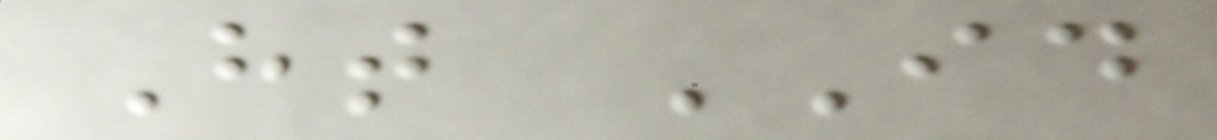Ht ID
